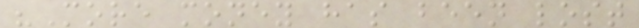"More money has been lost
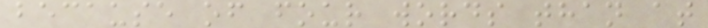because of four words than at
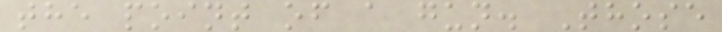the point of a gun. Those
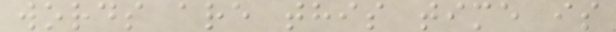words are this time is
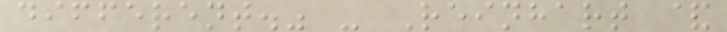different." - Reinhart &
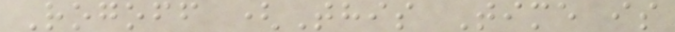Rogoff (This Time is
